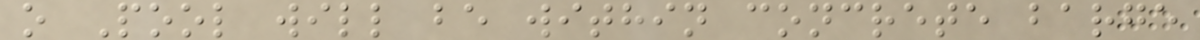o Pool will be within concrete barge
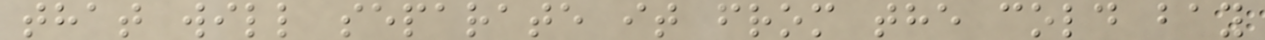that will separate it from the cold bay
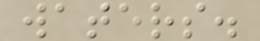waters.
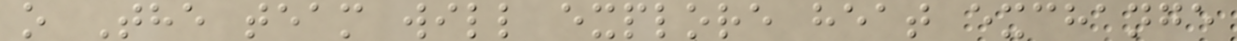o The team will explore heat exchange
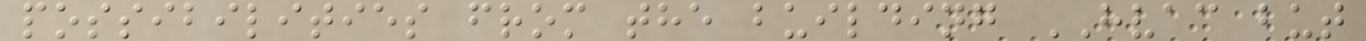possibilities from the building HVAC but
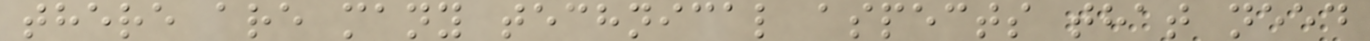there are many technical aspects that need
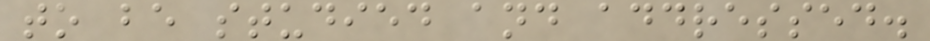to be studied and addressed.
